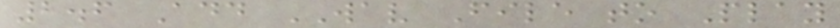2.6 Add WAV File to Play
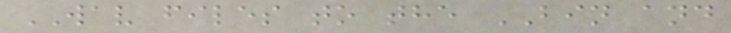WAV files to the BIN and
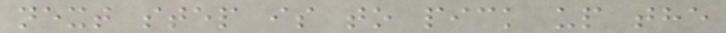next step is to pick up the
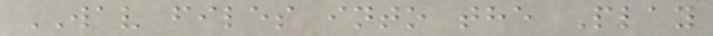WAV files into the Play
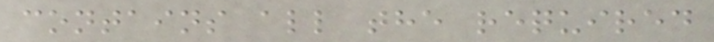contains all the required
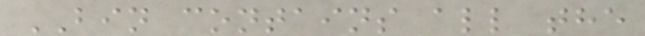BIN contains all the
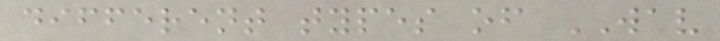different types of WAV
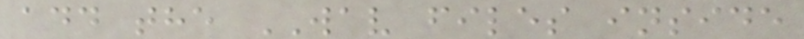add the WAV files inside
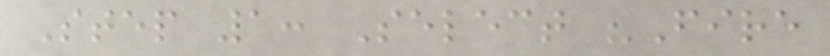Step 1: Select "Fire
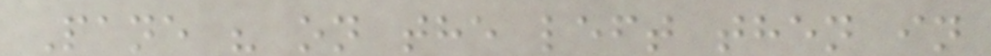Pane " on the left then in
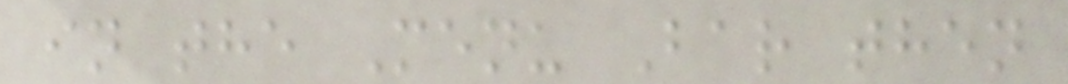in the Menu Bar then
